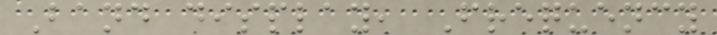Band display, Frequency
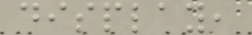display,
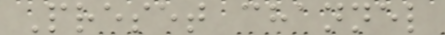Preset channel
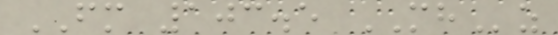FM 103.5 MHz
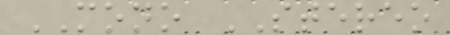MONO STEREO
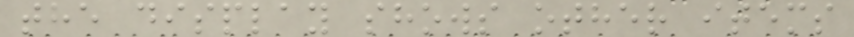the display shows other items
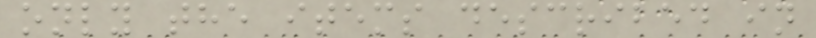only the items described in
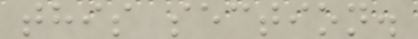this section.
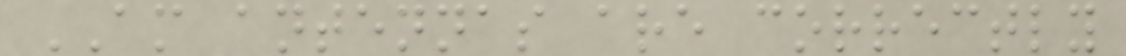AM antennas are correctly
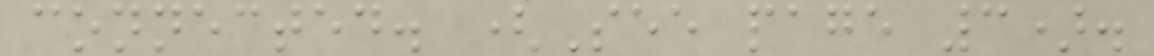connected. (See page 3).
